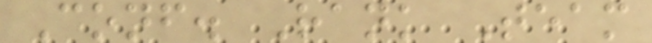Conf. Rank Team
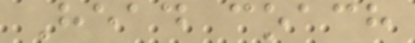Head coach
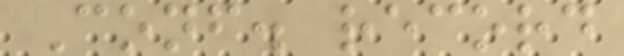Conf. record
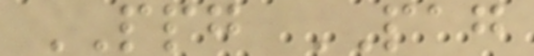PPG PAG
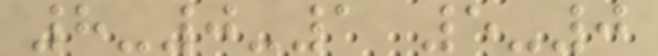8-0-1 5-0
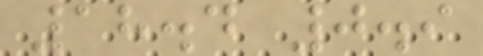18.4 0.9
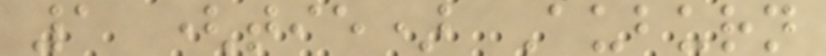1 (tie) Auburn
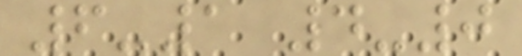6-1 4-0
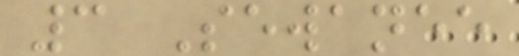3 Sewanee
